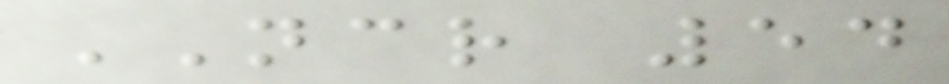NCR 54
